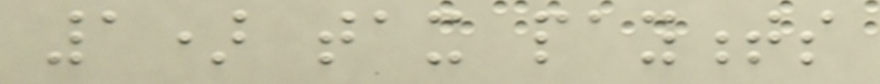1) tax payments
